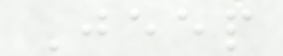Jeep
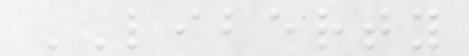LIBERTY
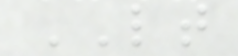LT
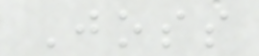Joss
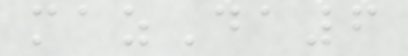mazDa6
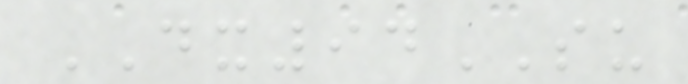DX94SU
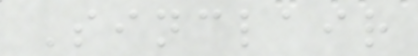Sinclair
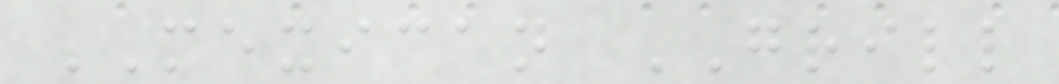MEXICAN GRILL
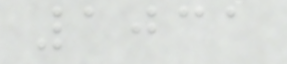1031
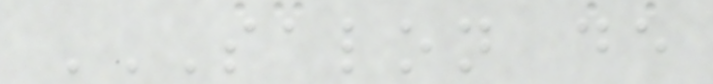SALON DE
